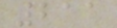211
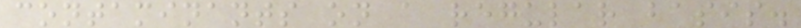contaminants on a regular basis.
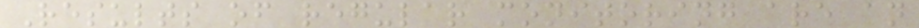Results of regular monitoring are an
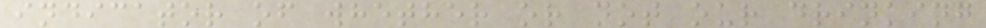indicator of whether or not our drinking
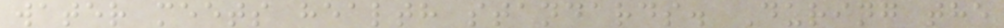water meets health standards. During the
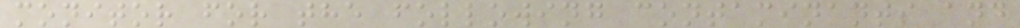monitor for the following contaminants and
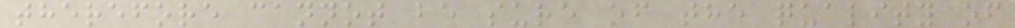therefore cannot be sure of the quality of
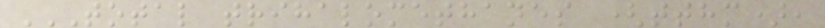TOTAL TRIHALOMETHANES (TTHM),
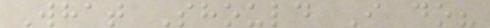What Should I do?
